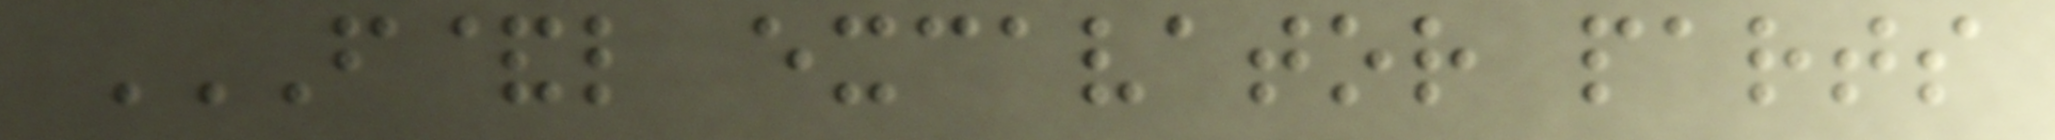F&L EXCAVATOR PARTS
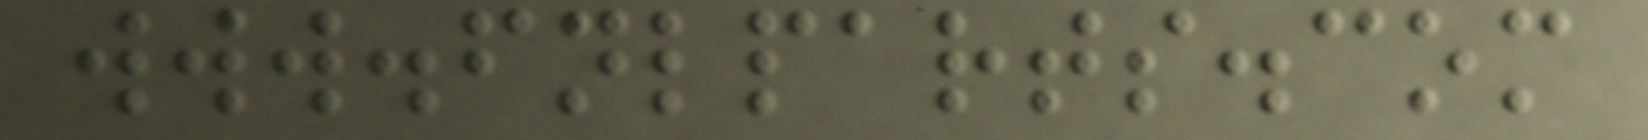www.fnlparts.com
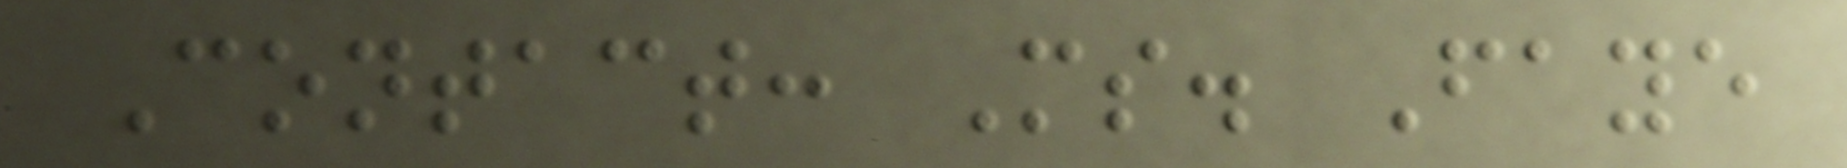Contact: Ms. Faye
